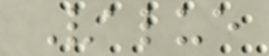Value
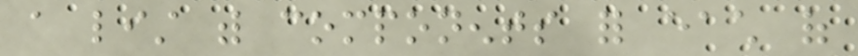a list with components for each of
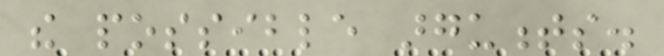the possible arguments.
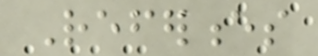References
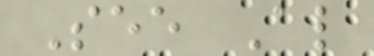See Also
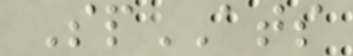SpATS
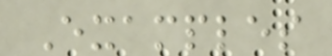Examples
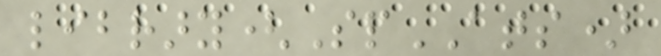library(SpATS)
